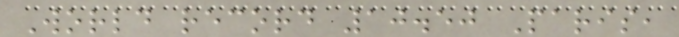World record 10.50 Paris,
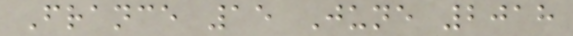France 15 June 2018
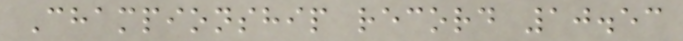Championship record 10.53
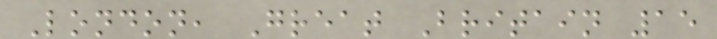London, Great Britain 15
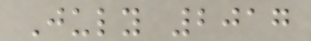July 2017
